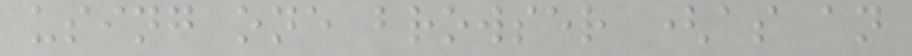using one browser (as an
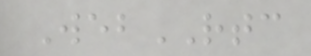WebRTC
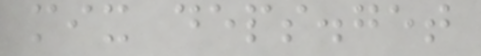mix deps.get
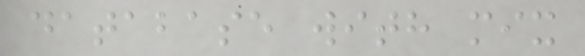database with mix
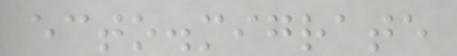ecto.migrate
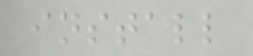install
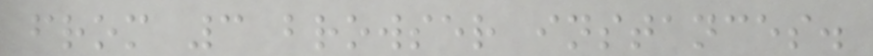from 3 browser instances.
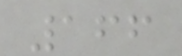166
